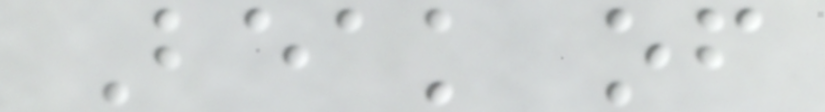Beak of
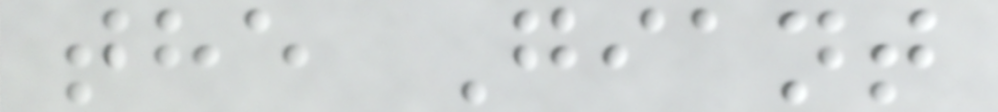the Giant
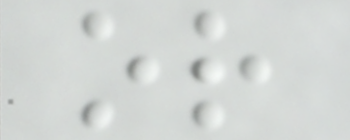or
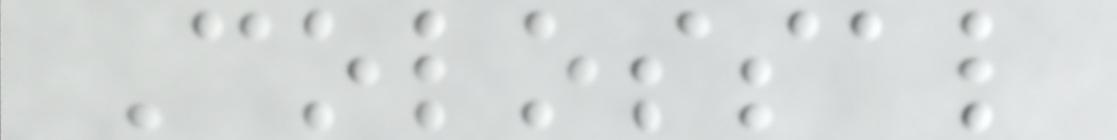Colossal
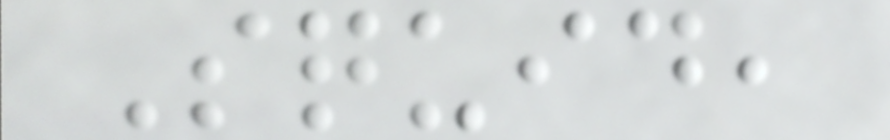Squid,
